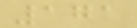171
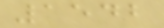1542
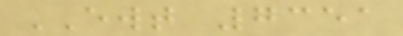EWT 7351
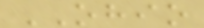OHIO
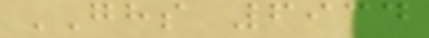GHS 6934
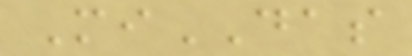MiDAS
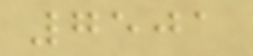7501
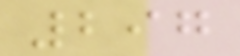297
